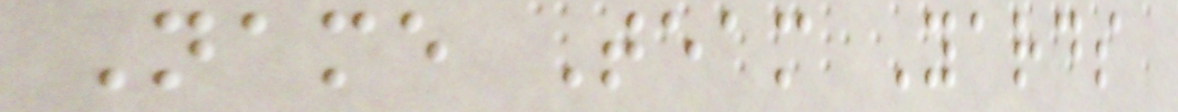Name Team Yards
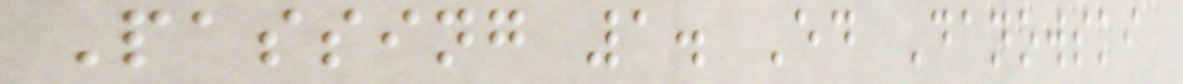Passing 1. Ed Danowski
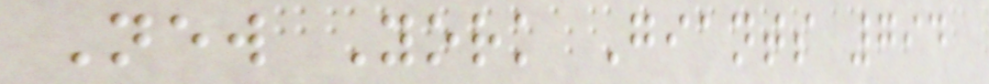New York Giants 794
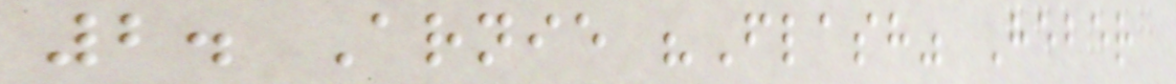2. Arnie "Flash" Heber
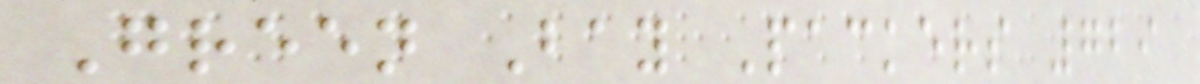Green Bay Packers 729
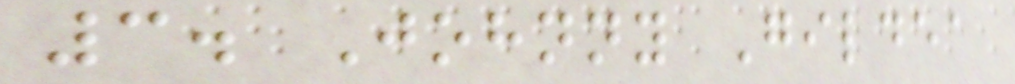3. Johnny Gildea
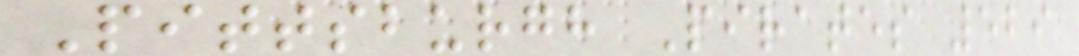Pittsburgh Pirates 529
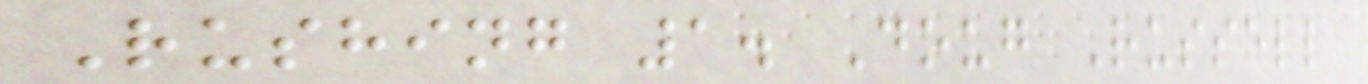Rushing 1. Doug Russell
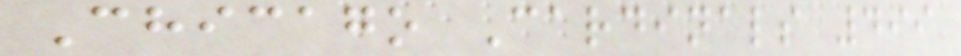Chicago Cardinals 499
